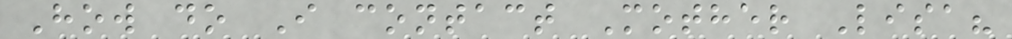How do I contact Mother Lisa?
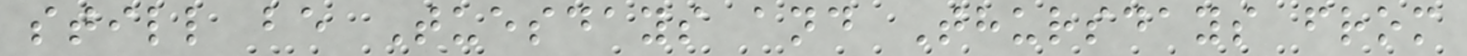still be Tuesdays and Thursdays from
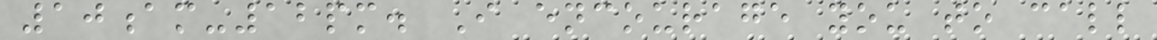10am-12pm. I encourage you to call
